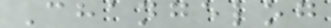Changelog
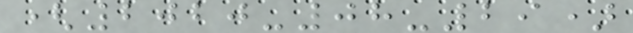(2020-08-29)
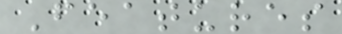Features
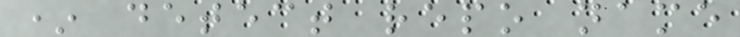* detect repo name
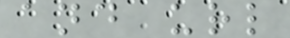and url
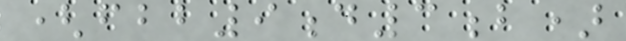(fbb9d3b)
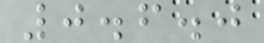0.6.0
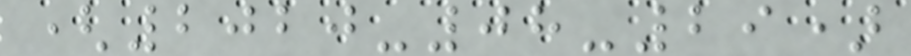(2020-08-29)
